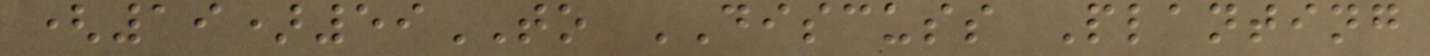(19)59TO DISCUSS Planting
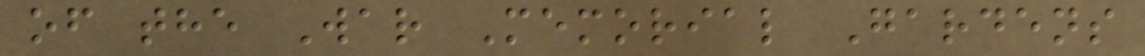of the War Memorial Gardens
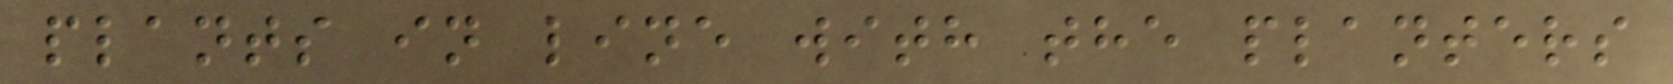plants in line with the planters
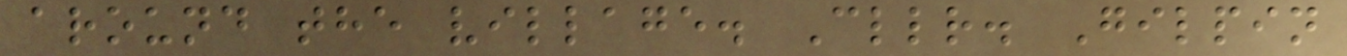around the village. Cllr. Gilpin
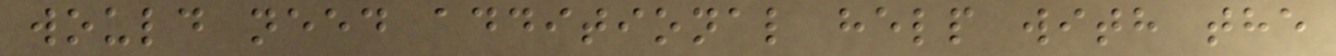would need additional help with the
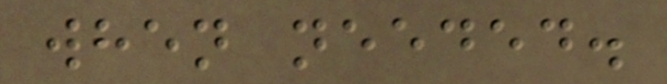when needed.
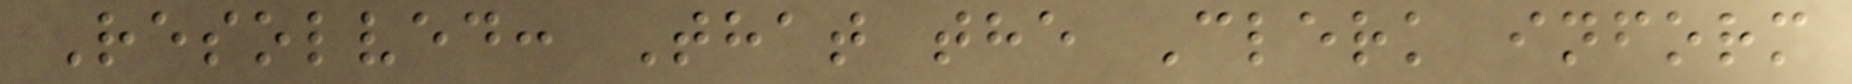Resolved: That the Clerk inform
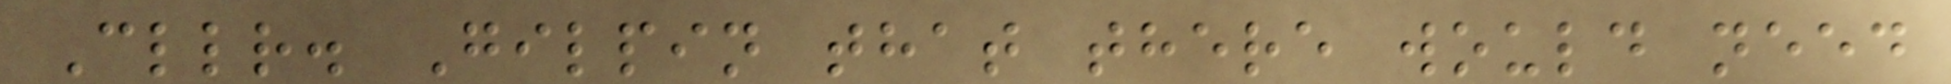Cllr. Gilpin that there would need
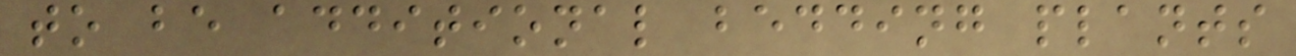to be additional bedding plants
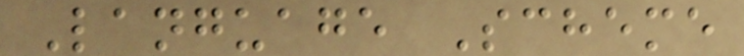Language Scheme
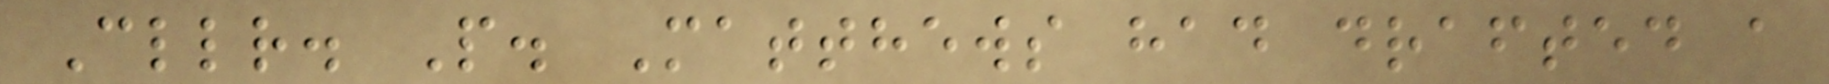Cllr. P. Matthews had drafted a
